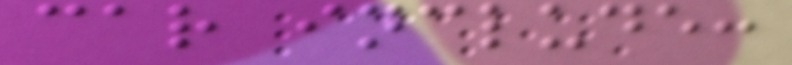car include:
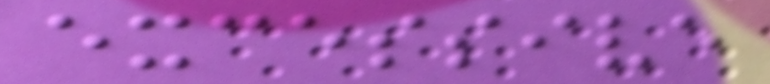excessive
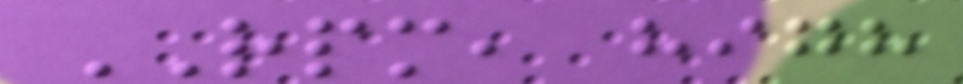RPM, high
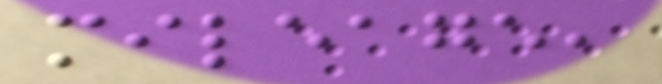mileage,
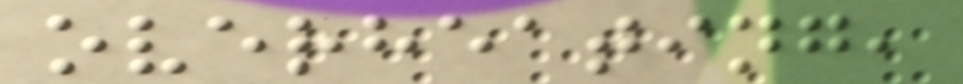overheating,
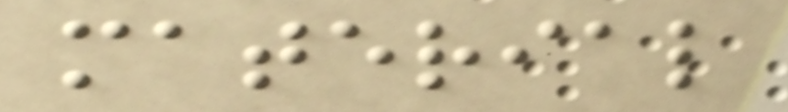material
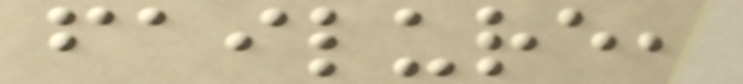failure,
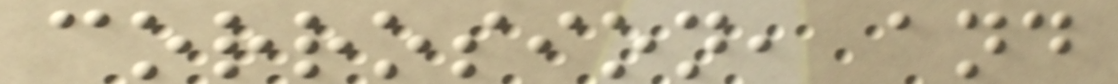corrosion, and
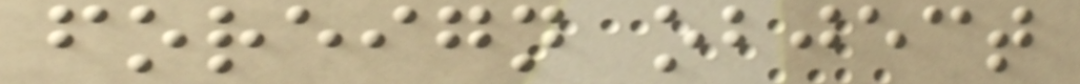foreign object
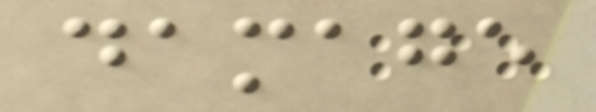damage
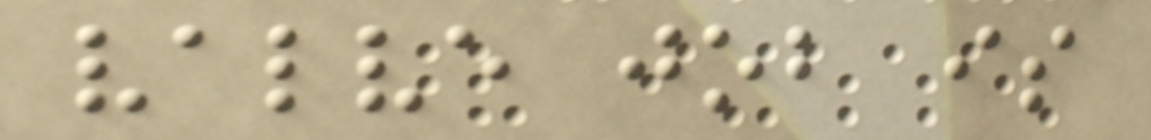valve job is
